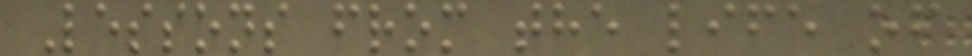Lessons from the life of
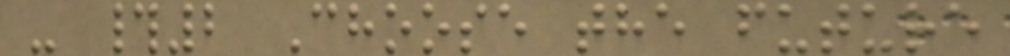- #2 Choose the future
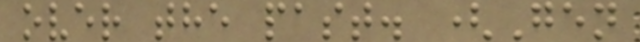over the past. (Gen
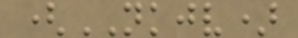(NKJV)
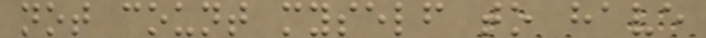not count myself to have
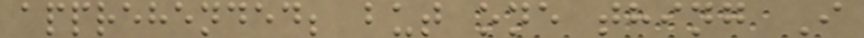apprehended; but one thing I
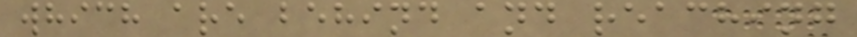which are behind and reaching
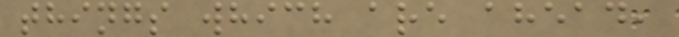things which are ahead,
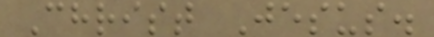Christ Jesus.
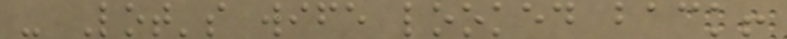- Lot's wife looked back!
